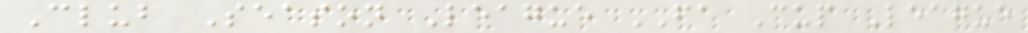Club Season League FA Cup League
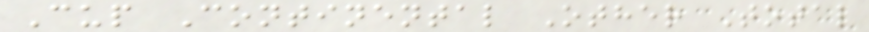Cup Continental Other Total
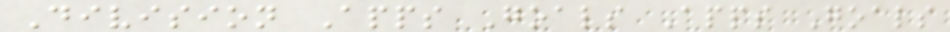Division Apps Goals Apps Goals
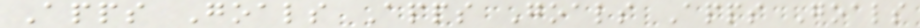Apps Goals Apps Goals Apps Goals
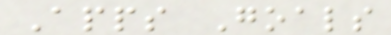Apps Goals
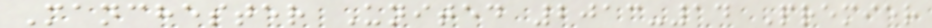Manchester United 2013-14 Premier
